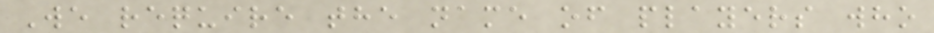We require the name of players who
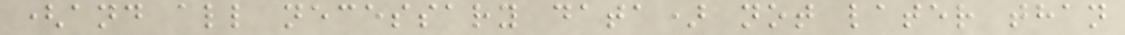(and all necessary data) not later than
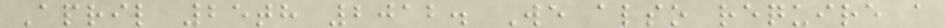April 25th 2012. We also require a
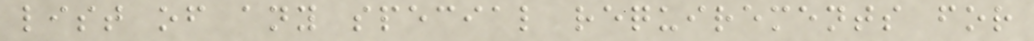list of any special requirements for
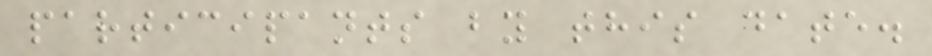participants by this date.
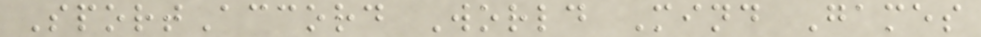SportAccord World Mind Games
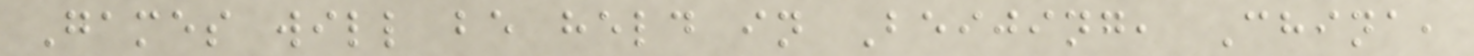Games will be held in Beijing, China,
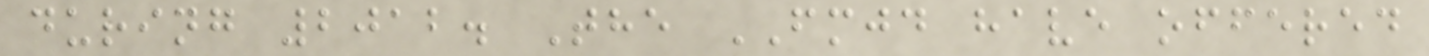during 2012. The FMJD have offered
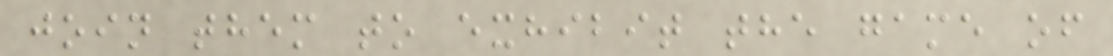join them to exhibit the game of
